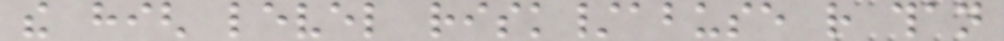the high level risk/abuse rather than
